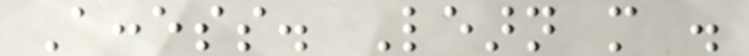Access. Learn more .
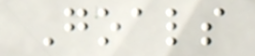Goals
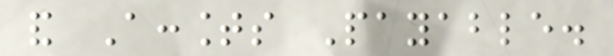and Accounts Payable.
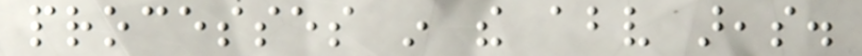processes in the above areas.
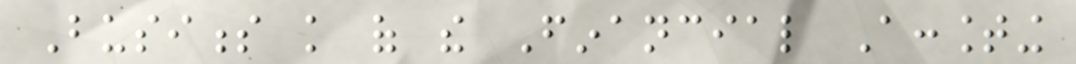Business knowledge of the Financial Accounting
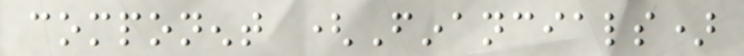component (Financials)
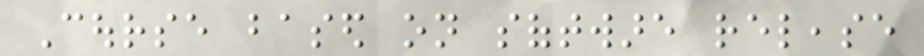Course based on software release
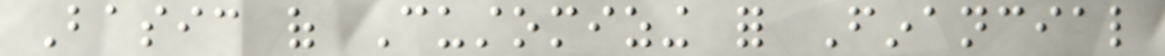Basic of Customizing for Financial
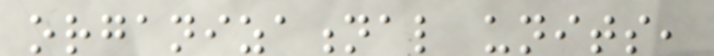organizational units,
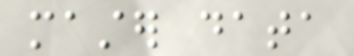master data
